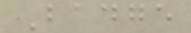Badge
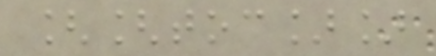[[toc]]
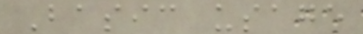Basic usage
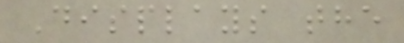Displays the
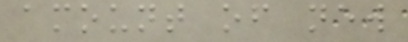amount of new
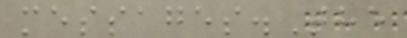messages.The
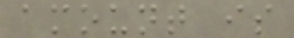amount is
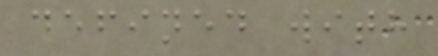defined with
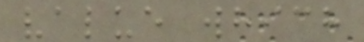value which
